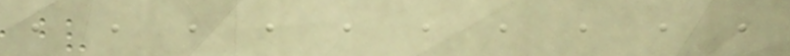, , , , , , , , , ,
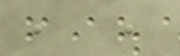, ,
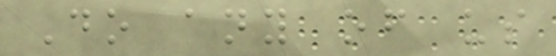Do any of us
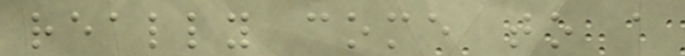really come to a
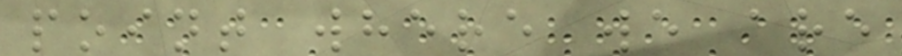point where we are
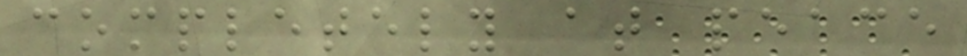completely at peace
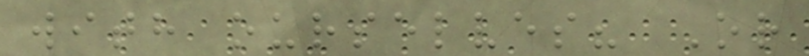with ourselves? Or
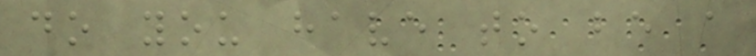do you have to be a
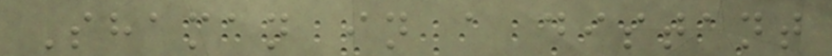Shaman in a distant
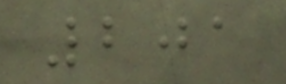201
